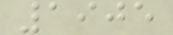1905
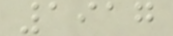1917
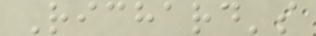Richard's
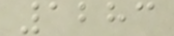1283
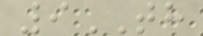9TH
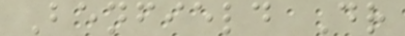Benfield Dr
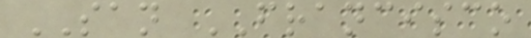SAN FRANCISCO
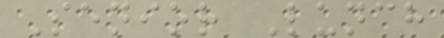Senior Lunch
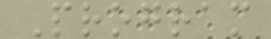Program
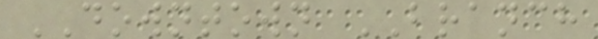DOWNTOWN BRANCH
